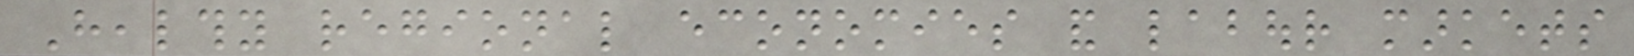Healthy regional economies and labour markets
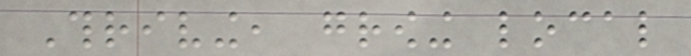Thriving, growing local
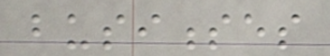businesses
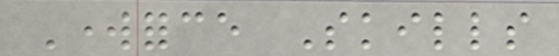Workforce Skills
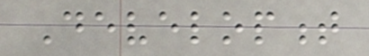Development
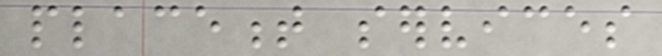placement services
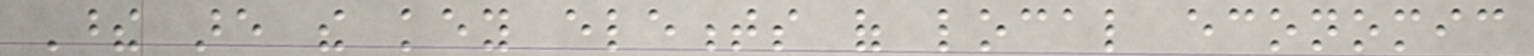These are the key elements of local economic
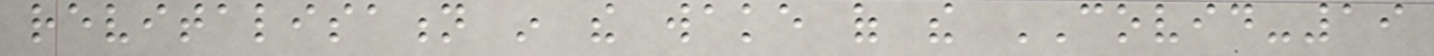revitalisation in the wake of the COVID-19
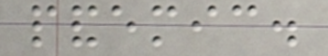pandemic.
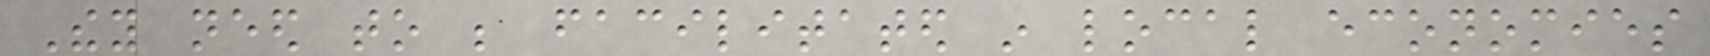They need to be facilitated in local economies
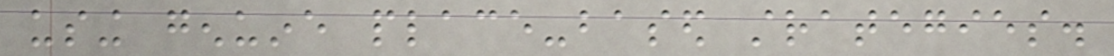using genuine place-based strategies.
